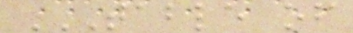TABLE OF
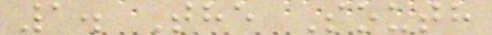1. The South
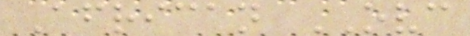African OVC
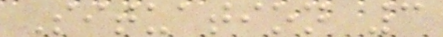Situation 3
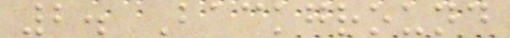2. Background
